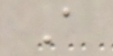A
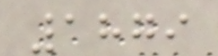1879
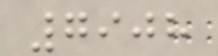7908
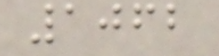1062
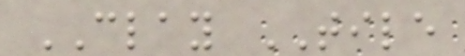CLAY TILE
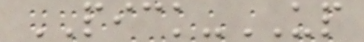PICK-UP
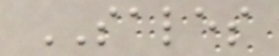SALES
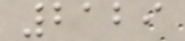2129
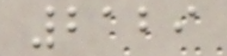2129
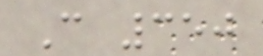C 350
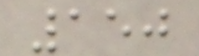150
